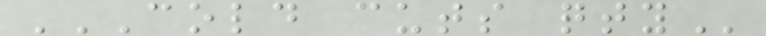COLD CUTS QTY
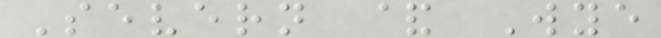Severn & Wye
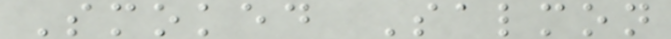Smoked Salmon
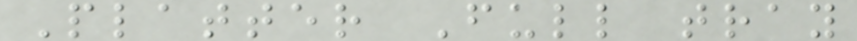Platter Full tray
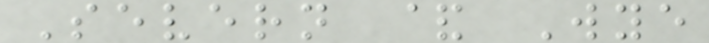Severn & Wye
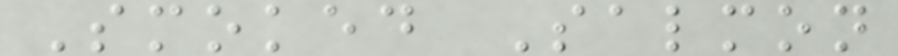Smoked Salmon
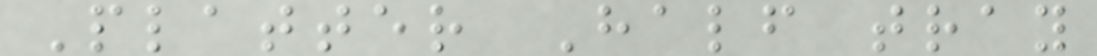Platter Half tray
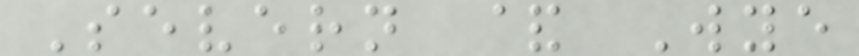Severn & Wye
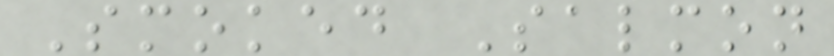Smoked Salmon
